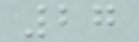27
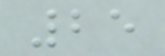25
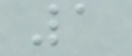1
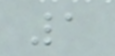1
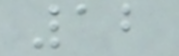12
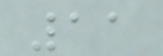11
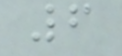6
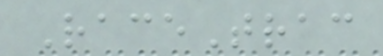RaceTrac
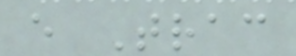e Trac
